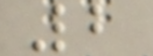2
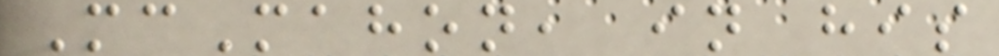McMahon, in his
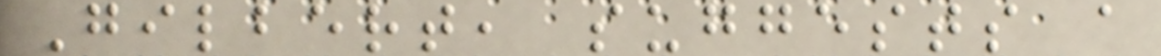Gilbert, suggests a
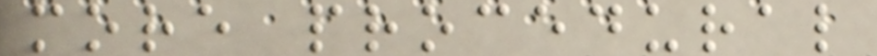more procedural
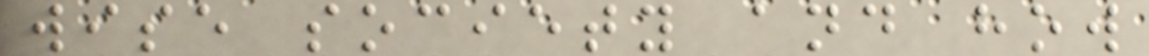wise society and how
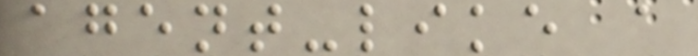agent-like a
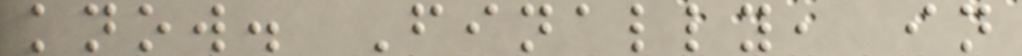know. Finally, in
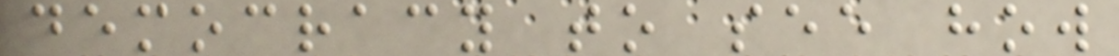democracy to see how
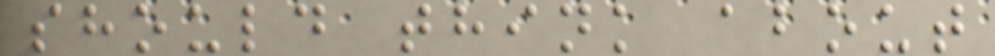should think about
